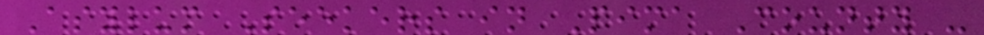Asylum Seekers in Pima County -
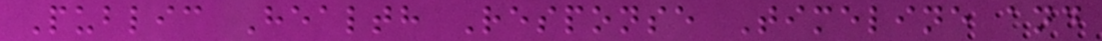Public Health Response Timeline and
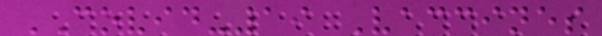COVID-19 Vaccines
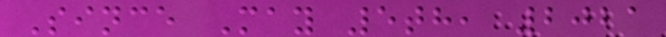Since May 5th, 2021
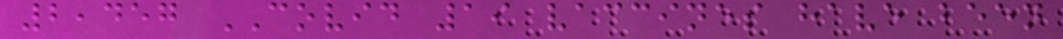2,457 COVID 19 vaccines have been
